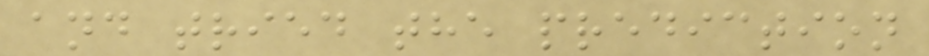and tried the prediction
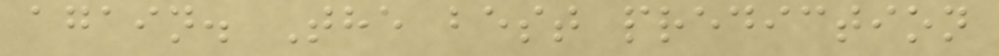again. The best prediction
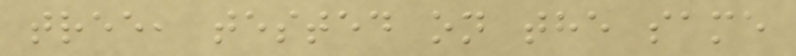tree, tested on the same
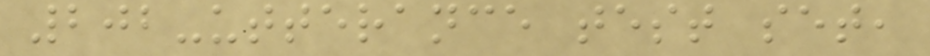202-utterance test set,
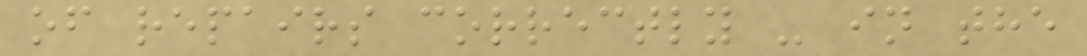of repairs correctly - in the
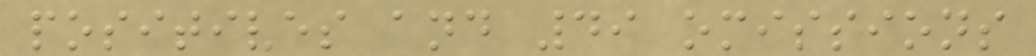positives and 49 omissions
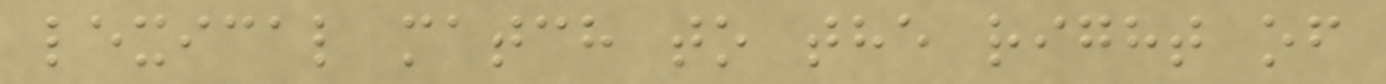lexical match to the right of
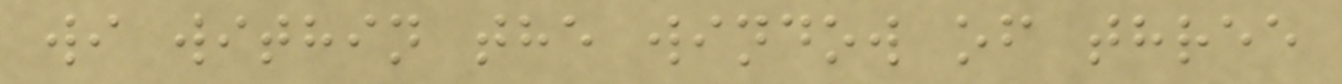wi within the window of three
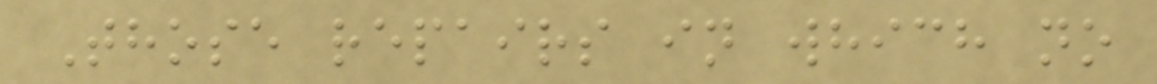Those repairs in which no
